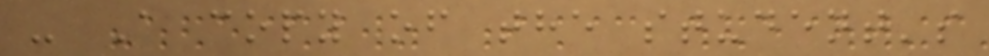- A copy of the student's
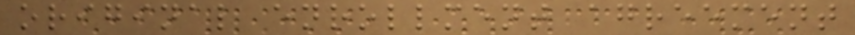original enrollment agreement
